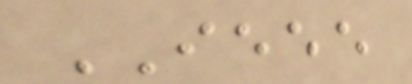IEEE
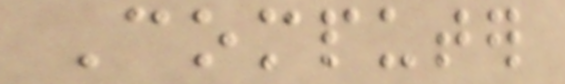Computer
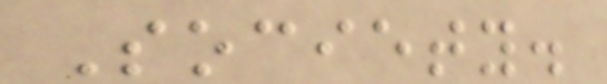Society.
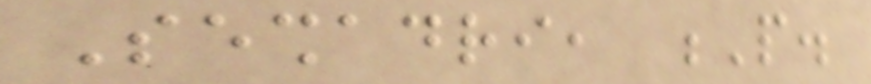Seshadri, P.
